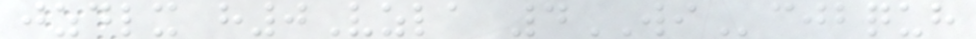jzdlx h0Vzla 4WIcjbquh
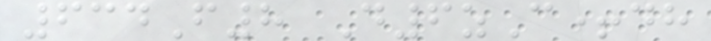634F8 D6zC+dh
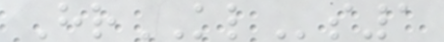HrKLs1
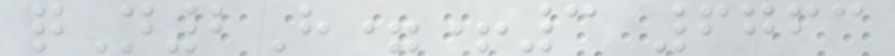qN2H=+3 6763
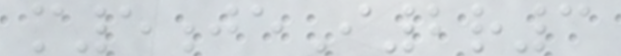m5jeI2r3
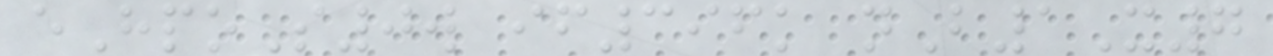eHpoS0w if396k nB1X7
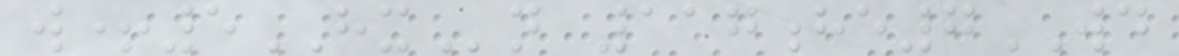w+5HXn 117he7WD
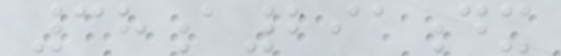38a291dx
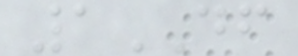1DF
